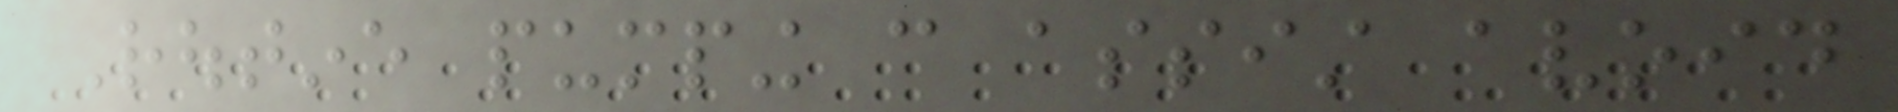Routine pumping can assist avoid
